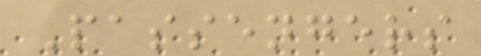Passengers
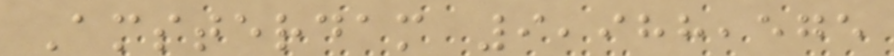Amsterdam 9,988,575
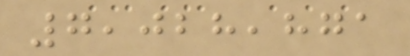7,028,871
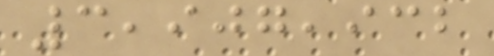3,907,932
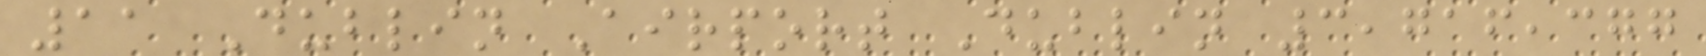11 Dublin Airport Dublin 3,716,377
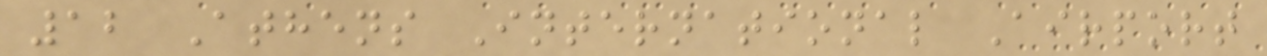12 Athens International Airport
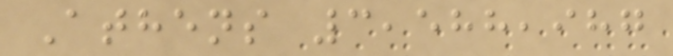Athens 3,588,987
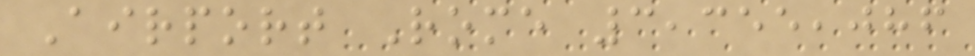Airport Rome 3,355,086
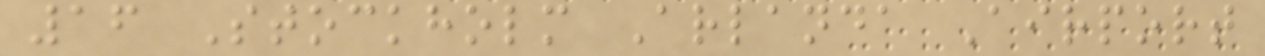16 Stockholm Arlanda Airport
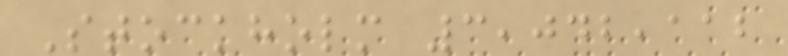Stockholm 3,042,112
